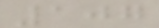107
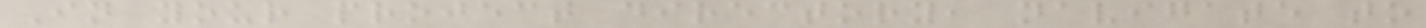In your project directory, navigate to
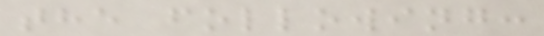the following:
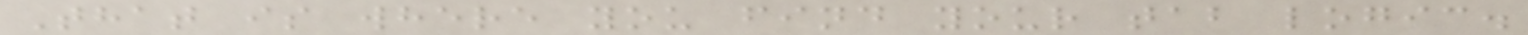That is where you find your tab logic.
